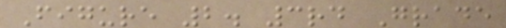Figure 2. 3rd Grade
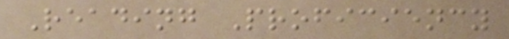Reading Proficiency
